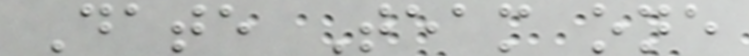Date Team one
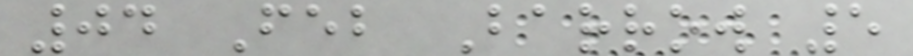04 Feb Barrow 5
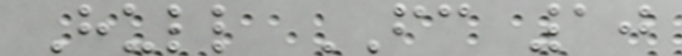Hull FC 10
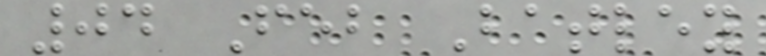04 Feb Batley
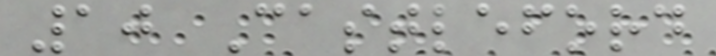10 Castleford
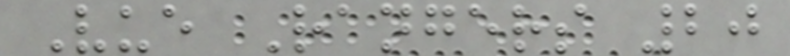Vue Rangers 20
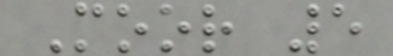Moor 5
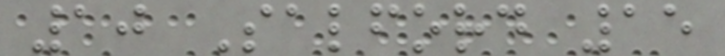10 Salford 15
